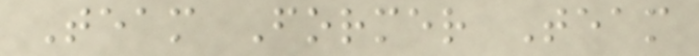Team Former Team
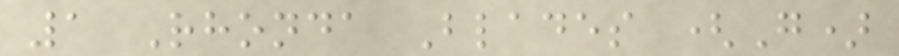1 Rhonda Blades (G)
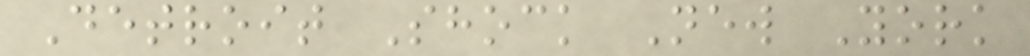Detroit Shock New York
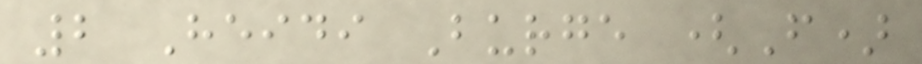2 Heidi Burge (F)
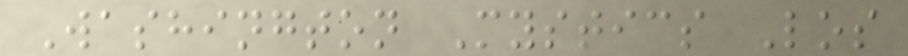Washington Mystics Los
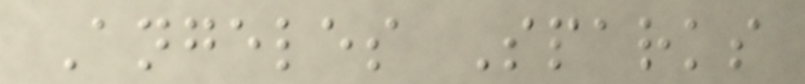Angeles Sparks
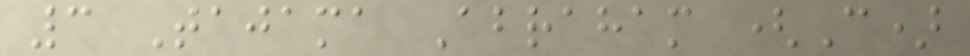3 Tajama Abraham (C)
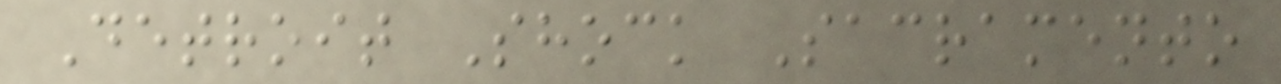Detroit Shock Sacramento
